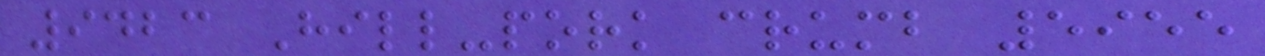9423 Hill-pork crumb 5955
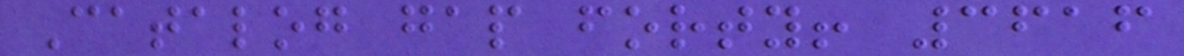Catalog gap forty! 3616
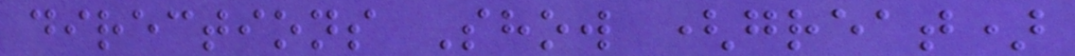directions Show (great)
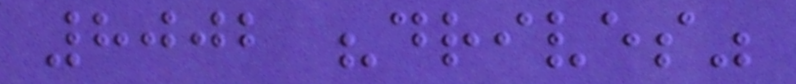8002 "drives"
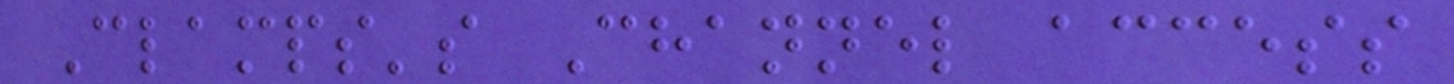Clamps's Channel access
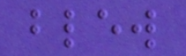blew
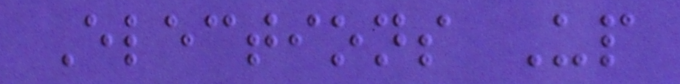Elections Up
